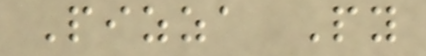Pizza Py
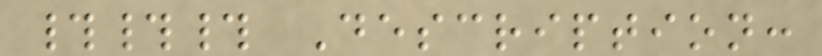### Description:
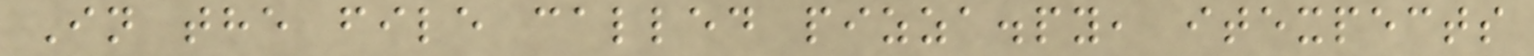In the file called pizza.py, itexpects
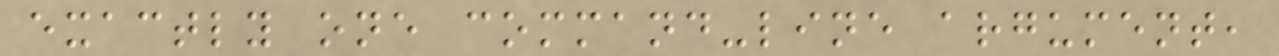exactly one command-line argument,
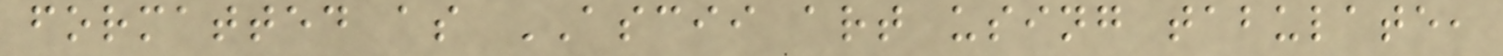formatted as ASCII art using tabulate,
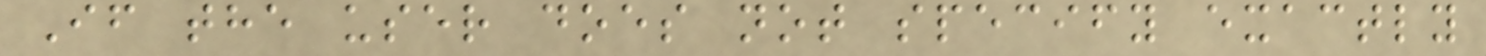If the user does not specify exactly
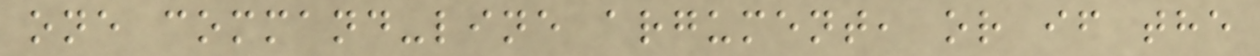one command-line argument, or if the
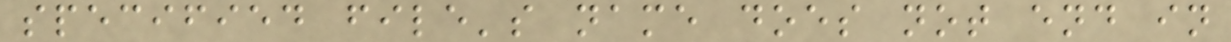specified file's name does not end in
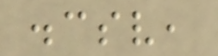.csv,
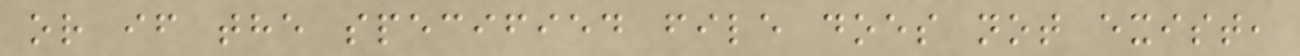or if the specified file does not exist,
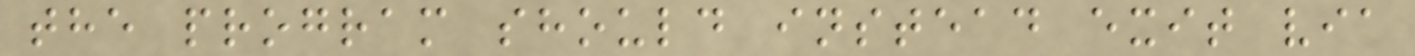the program should instead exit via
